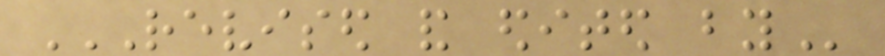REVISED AND EDITED BY
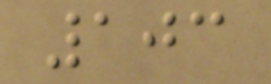103
